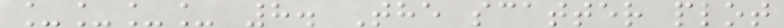____ 8. The scatter plot
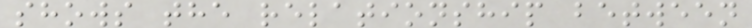shows the relationship between
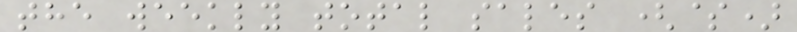the weekly total sales ($)
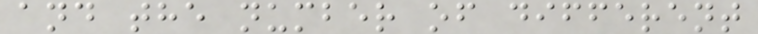and the number of different
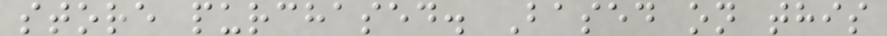store purchased. Based on this
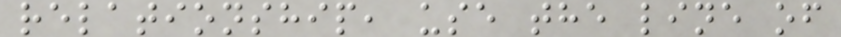relationship, use the line of
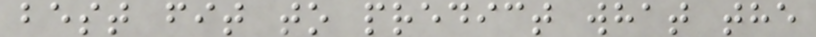best fit to predict what the
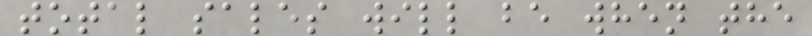total sales will be when the
